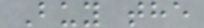Buy the
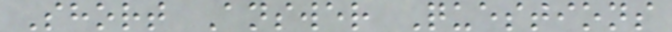Short Answer Questions
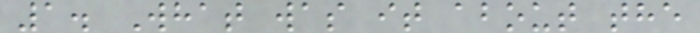1. What was it about the
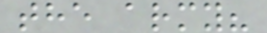the army?
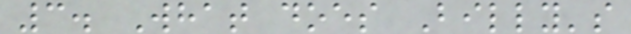3. What does Billy's
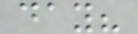day?
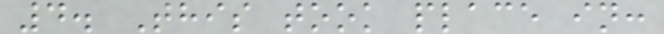4. This took place in:
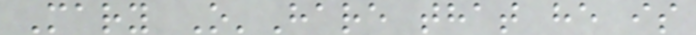Mary O'Hare that he is
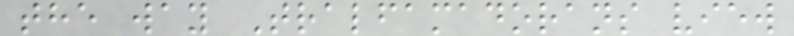the way Tralfamadorans view
